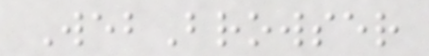WebBrowser
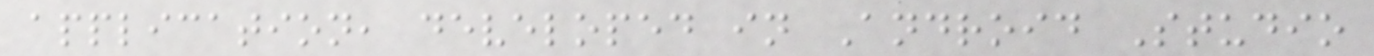application, developed in Android Studio
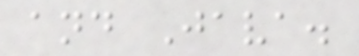and Java.
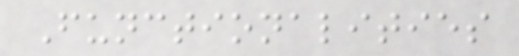Functionalities
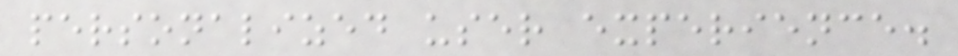personalized user experience.
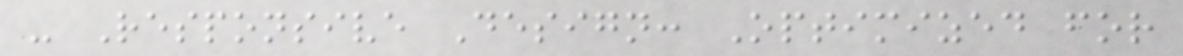- Responsive Design: Optimized for
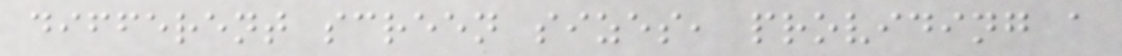different screen sizes, providing a
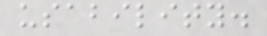usability.
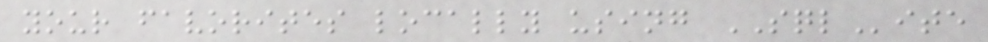your favorites locally using SQLite
